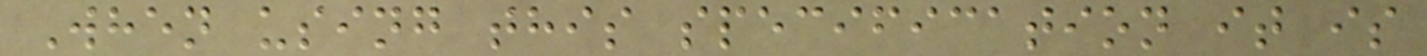When using this specification it is
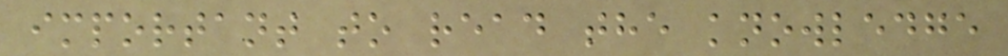important to read the knowledge
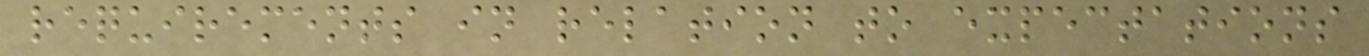requirements in relation to expectations
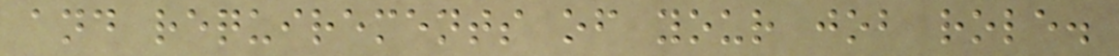and requirements of your job role.
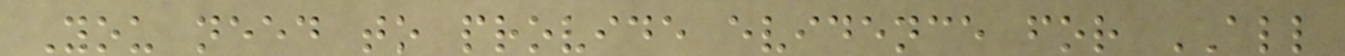You need to provide evidence for ALL
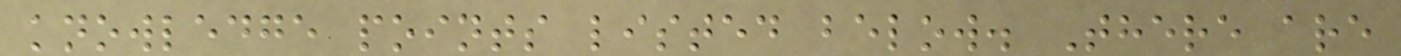knowledge points listed below. There are
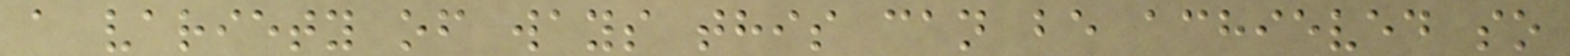a variety of ways this can be achieved so
